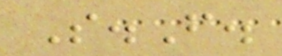S.F.
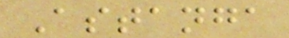Astanga
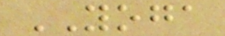YOGA
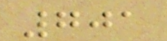701
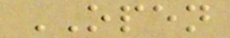OPEN
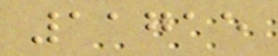11715
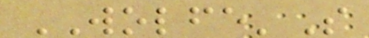WOLFE'S
